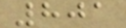801
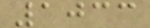1033
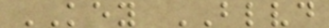KEY BLVD
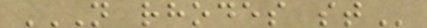N RHODES ST
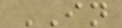IN
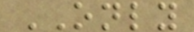ONLY
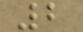2
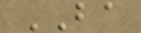BA
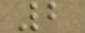2
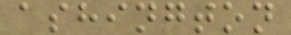ashington
